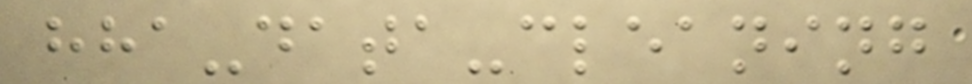hha-data-cleaning
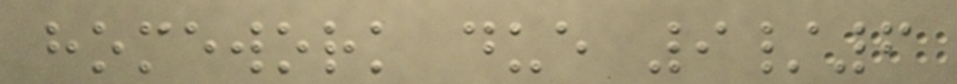homework due 9/6
